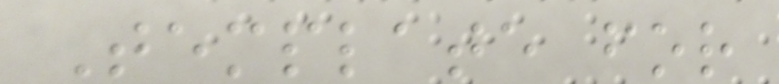Template for
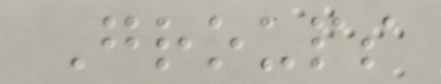Groups
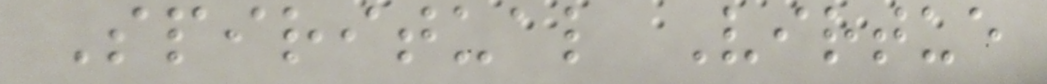Spiritual Virtue
